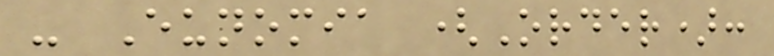- Eunomia (Order):
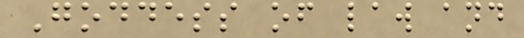Goddess of law and
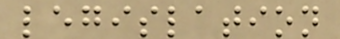legislation
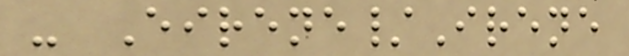- Eirene/Irene
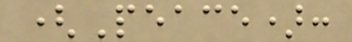(Peace):
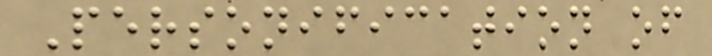Personification of
